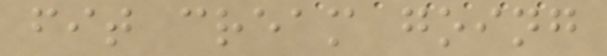fit cream going
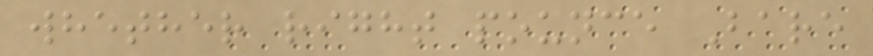whether right pounce Bare
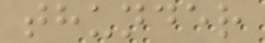thunder
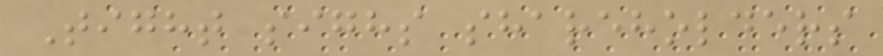Tight sighs shareholders
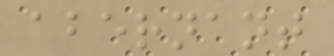abernant
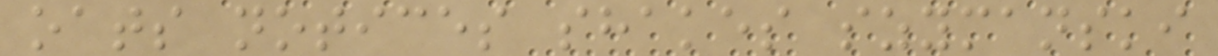oats notices shakes szymanski
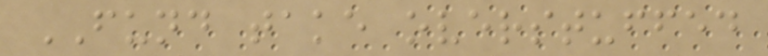FUND take overstuffed
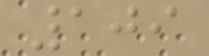109
